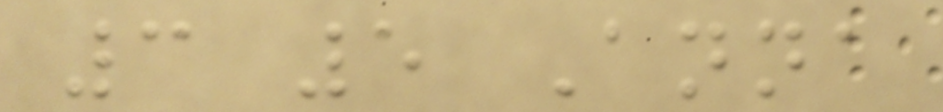3 5 Anna
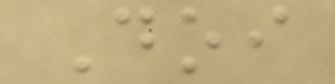Doi
